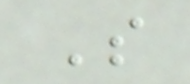S
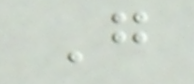G
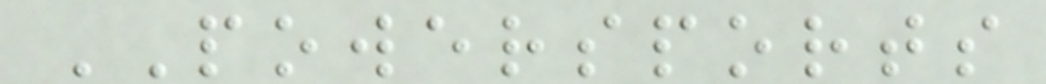POWERSPORTS
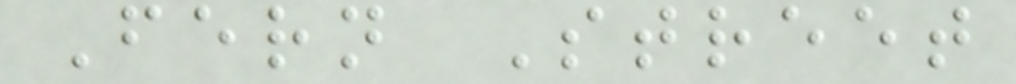Fern Street
